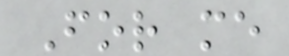For me
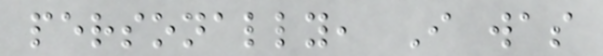personally, I was
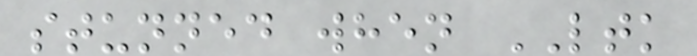stunned when LTK
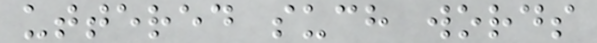uttered such words
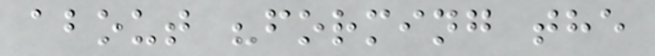about "forming the
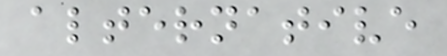alternative
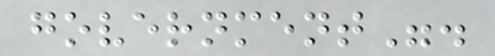government".
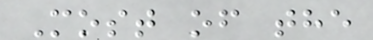Most of the
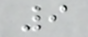9
